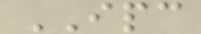IPC
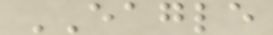EAGLE
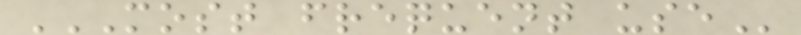MOST FREQUENT USE
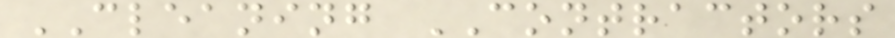CLEANING CONTRACTORS
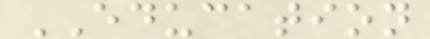EDUCATION
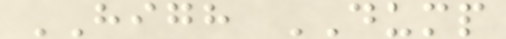HIGH DUMP
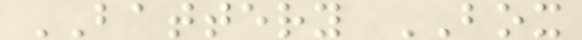BATTERY BOX
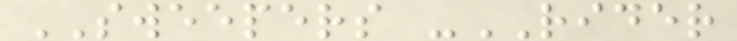SWEEPERS -RIDER
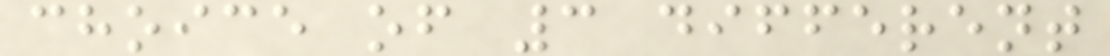choice of 3 different
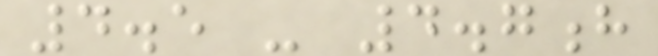4.5 - 4.7h
